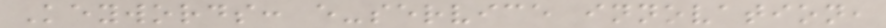Keywords: e-service innovation,
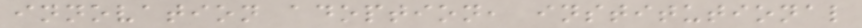innovation adoption, institutional
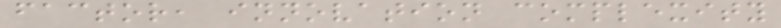factor, innovation complexity
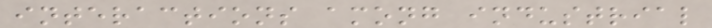interactions among industrial
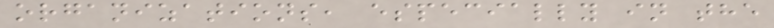organizations, especially in the
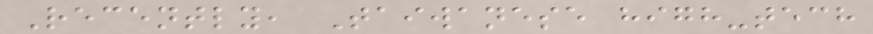Recently, Taiwanese high-tech
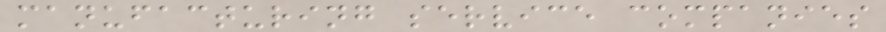manufacturing service companies
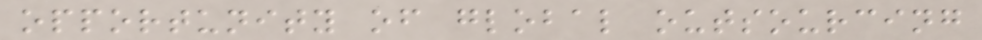opportunity of global outsourcing
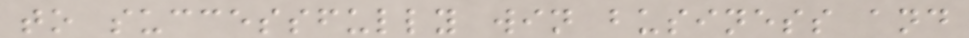to successfully win business and
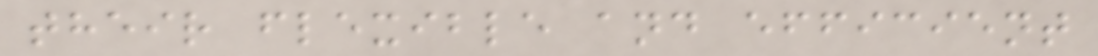their flexible and efficient
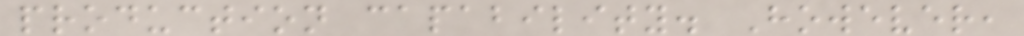production capability. However,
